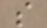s
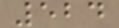524
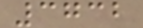3732
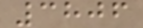3806
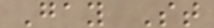Gay St
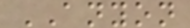ANYON
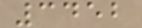3452
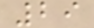29
